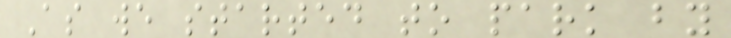As we started to park by
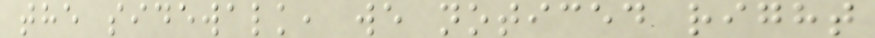the sidewalk, we noticed right
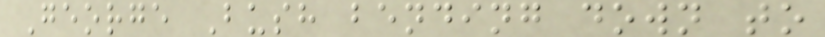George Bush bending down to
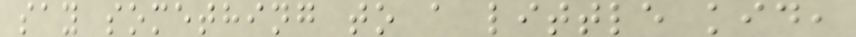say something to a little kid,
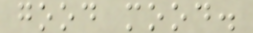good mood.
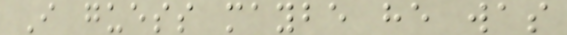I guess maybe he was
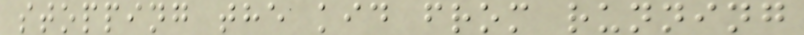stopping the kid from running
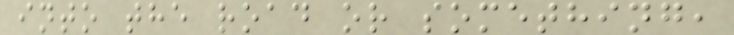into the road or something,
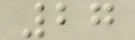27
